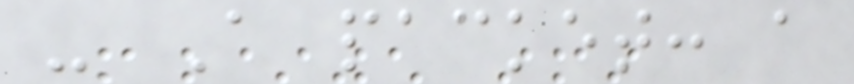- A packet: a
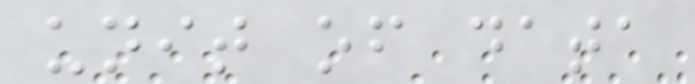unit of data
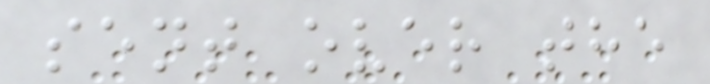sent over the
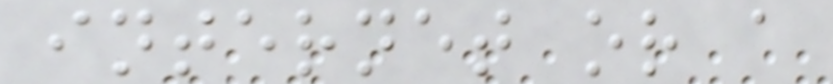internet or a
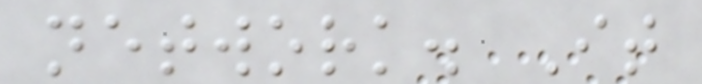network. It
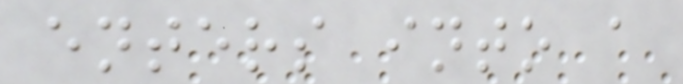enters into a
